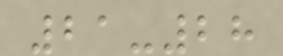21-28
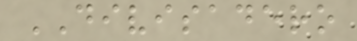DIVISADERO
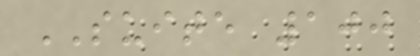SUITE 100
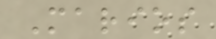Marios
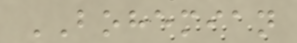BOHEMIAN
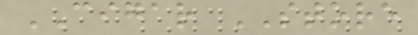CIGAR STORE
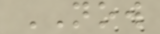NOW
